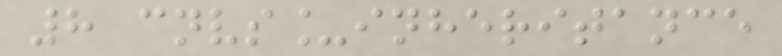8 cnvs_inheritance
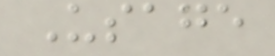Usage
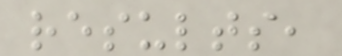results,
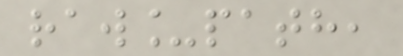raw_path,
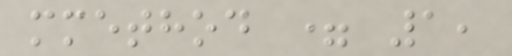mmethod = 1,
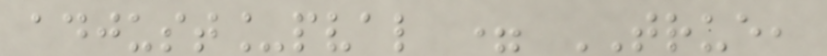adjust_pval = TRUE,
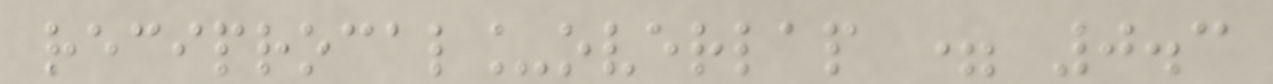reciprocal_overlap = 0.3
